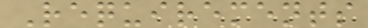Requirements
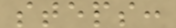steps:
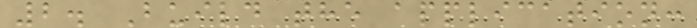2. Build the application:
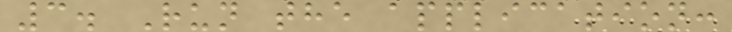3. Run the application:
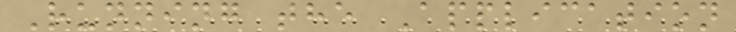Running the Application
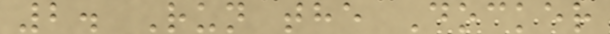2. Run the Docker
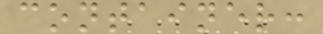container:
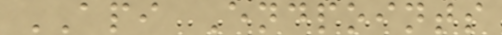API Endpoints
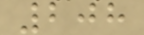208
